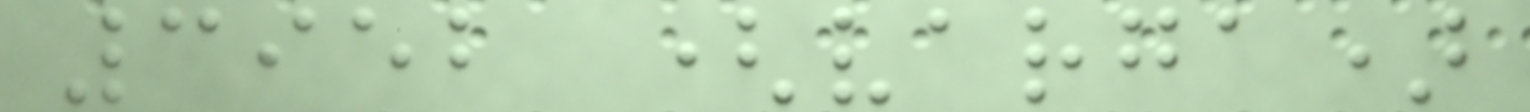3952 (varga)
